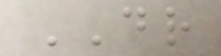DR
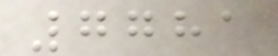7781
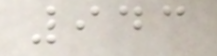943
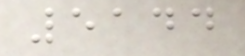5144
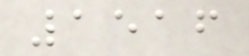1516
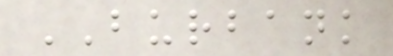BURBANK
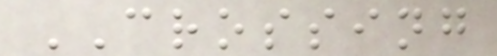CROSSING
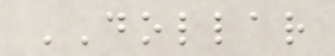DOLLAR
